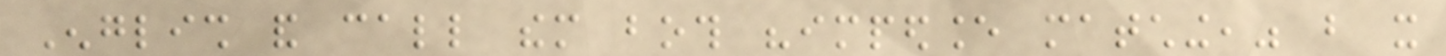English and call them both "impedance matching," but it
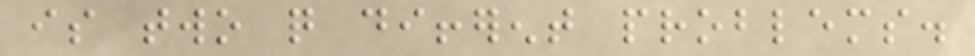is two quite different problems.
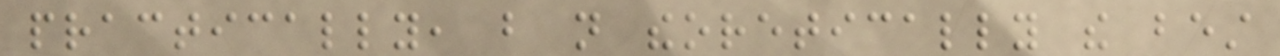practically, but not theoretically the best
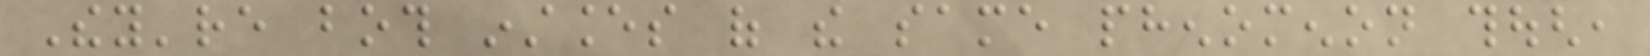They're both instances of the same phenomenon though,
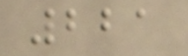221
